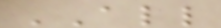ALL
